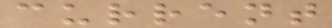current
